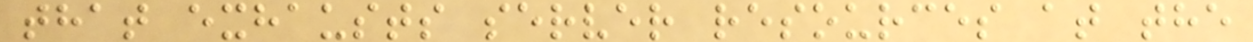that exhausts server resources at the
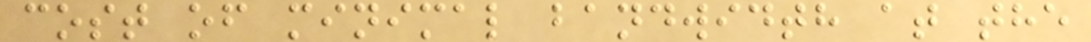cost of minimal bandwidth at the
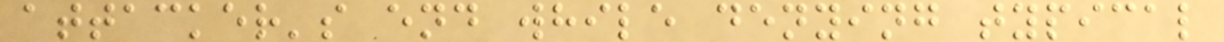attacker's end while denying typical
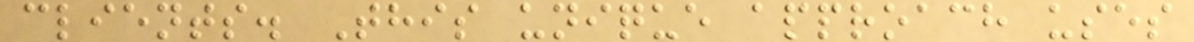clients. This unique approach uses
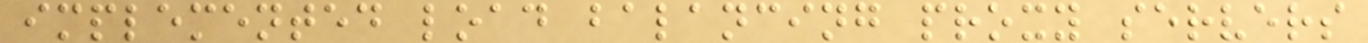implemented load balancing proxy servers
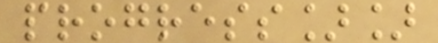progress]]
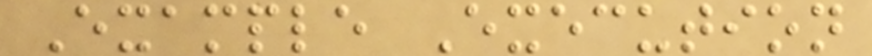Example Execution
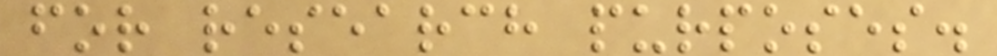for research purposes.
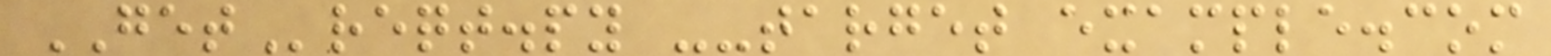GETreqt.py --target example.com
